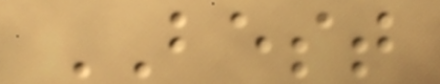BEST
